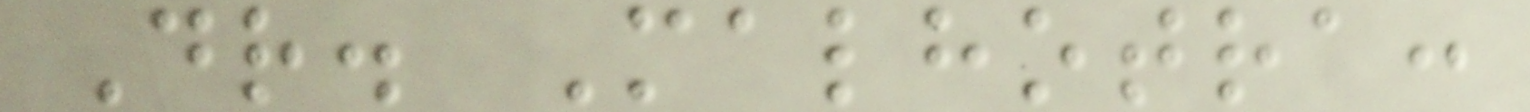Dr. Malhotra:
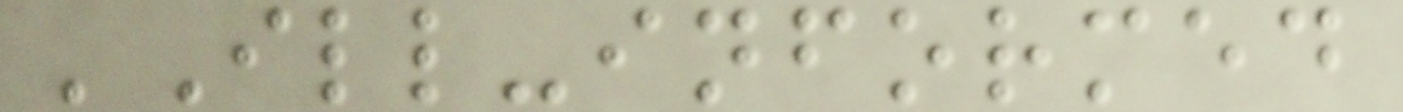'Ill-informed
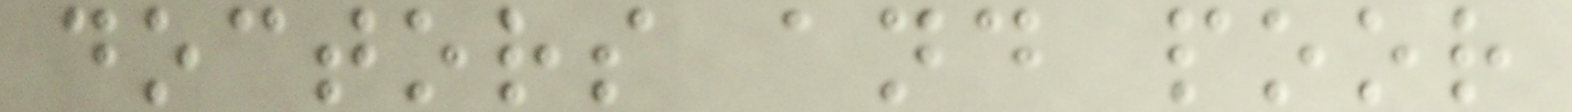doctors and poor
